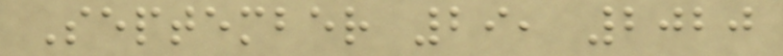September 29, 2020
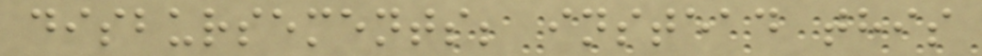disbursements; instead this
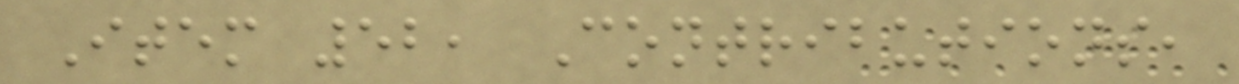Item 52, Contributions,
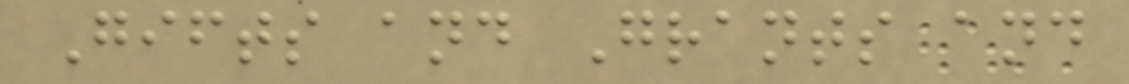Gifts and Grants and
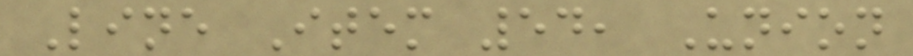Line Item 54, Union
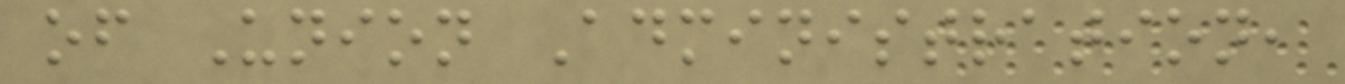of Union Administration,
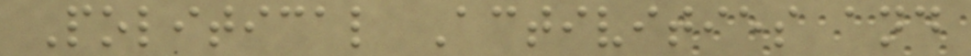Political Activities and
